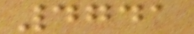4741
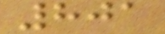801
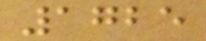1725
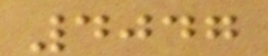4047
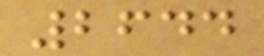2644
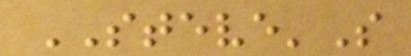STEVE'S
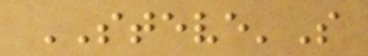STEVE'S
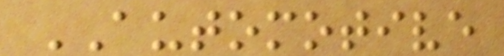AUTOMOTIVE
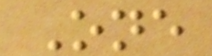One
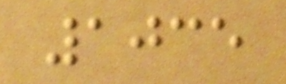1035
